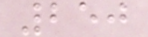250
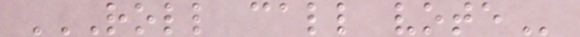ROLL CALL VOTE
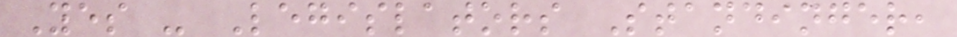Yes - Legislators Standinger,
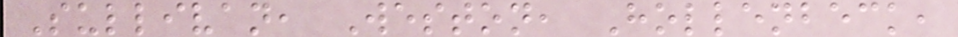Sullivan, Weston, Hollenbeck,
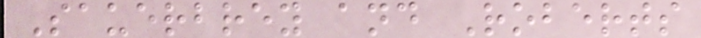Sauerbrey and Roberts
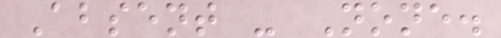Absent - None.
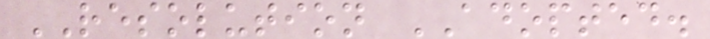RESOLUTION ADOPTED.
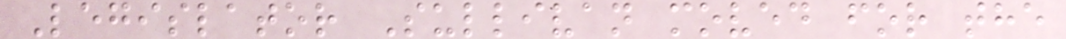Legislator Sullivan moved for the
